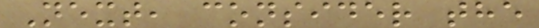Next, consider the
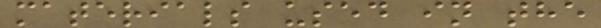materials used in the
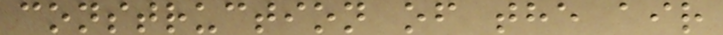construction of the air
